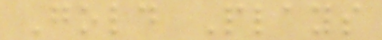Gold Plays
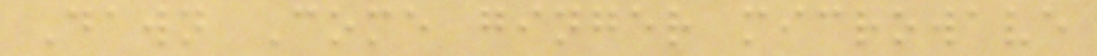Dawn Come ginger microwave
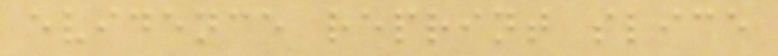evidence reprint slice
